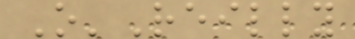O'Reilly
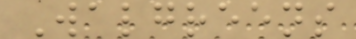Walgreens
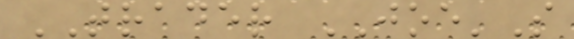TRADER JOE'S
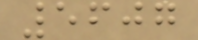5607
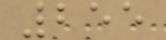255
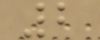2
